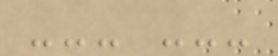--- ---
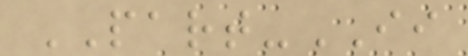PART-II
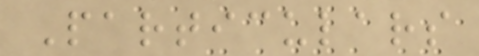Particulars
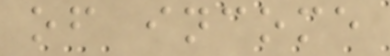of income
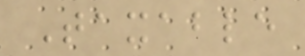Taxable
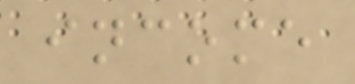income
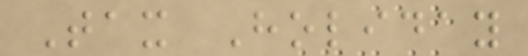Tax Holiday
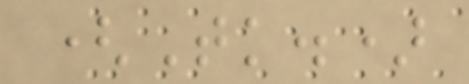(Tk.)
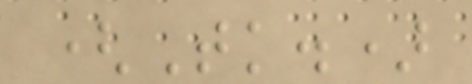(Tk.)
